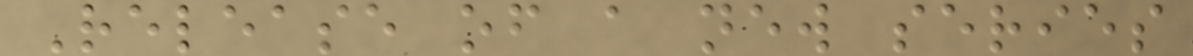Release of a new series
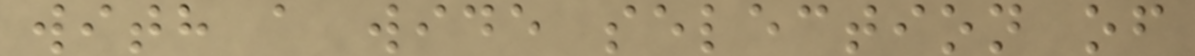with a wide selection of
